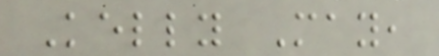Kelly May,
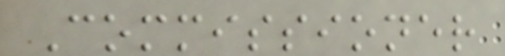Commissioner
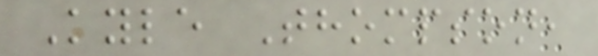Kyle Thompson,
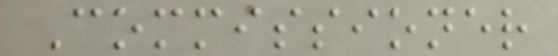Commissioner
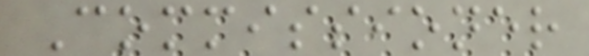Commissioner
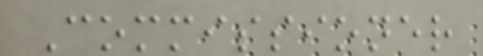Commissioner
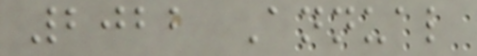2022 Annual
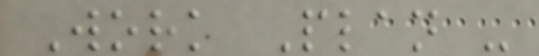Work Plan -
